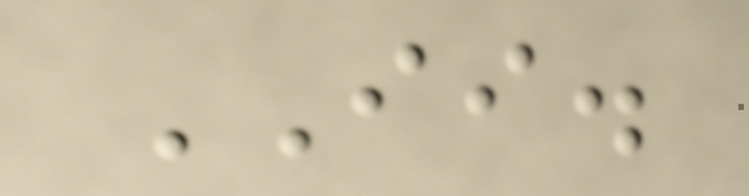II.
